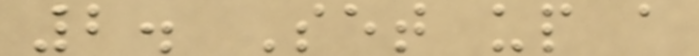2. Set up a
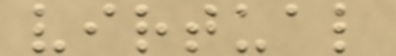virtual
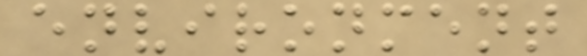environment
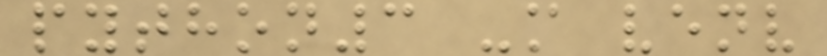python3 -m venv
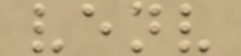venv
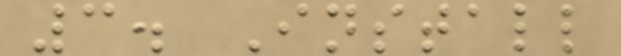3. Install
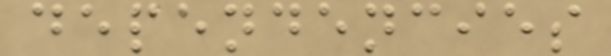dependencies
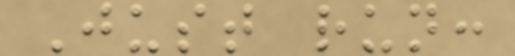Just run:
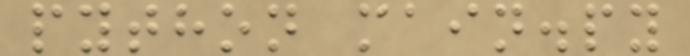python main.py
